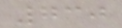730
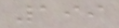199
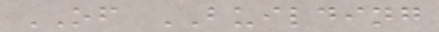OF BUILDING
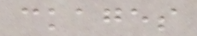ckages
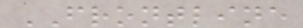FRONTLINE
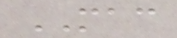MAC
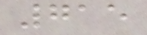715
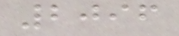2096
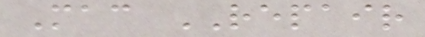Mac REPAIR
